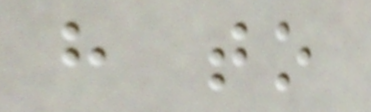have to
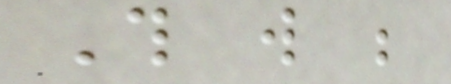This will be
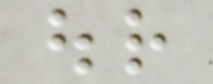our
